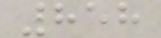858
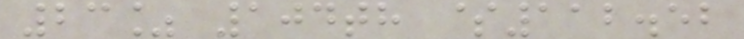23% 104th $112.52
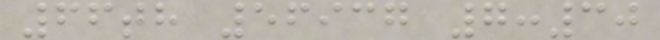66th 56937 7:30
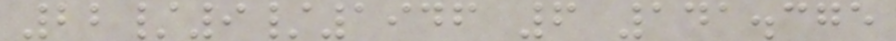22/9/1946 6 141.375
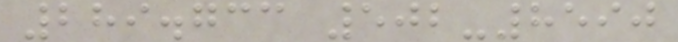289.733 502-8590
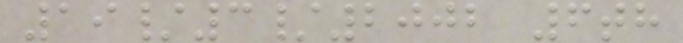19/3/2002 6th
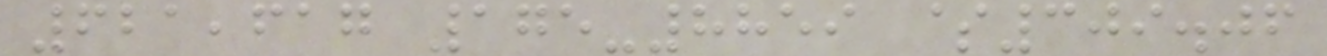621,617 175-8859 $309.06
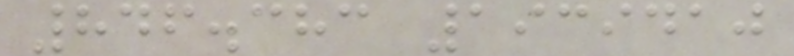846.383 1939410
